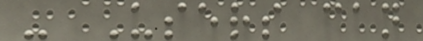- Users can
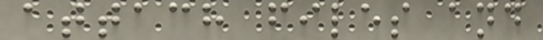attach files and
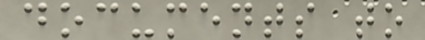documents to
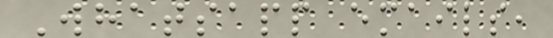Whatsapp emails,
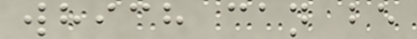which can be
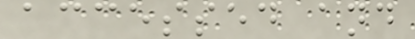accessed and
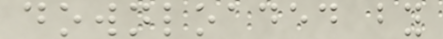downloaded by
